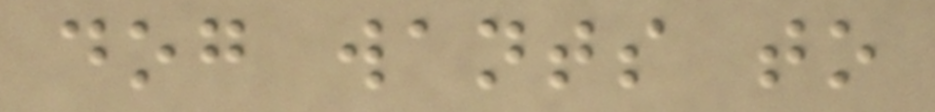dog wants to
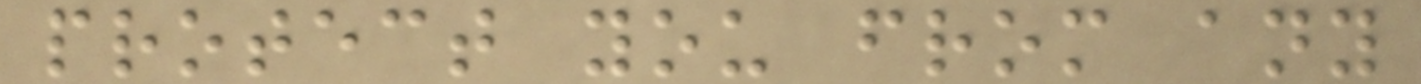protect you from any
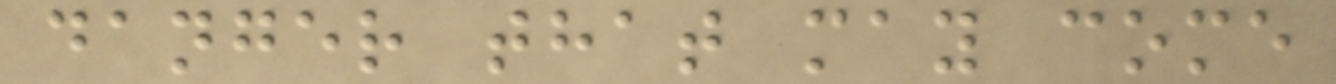danger that may come
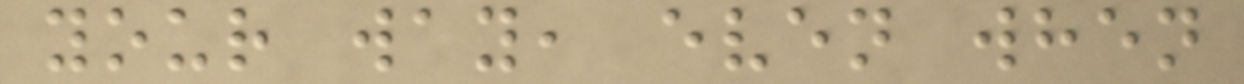your way, even when
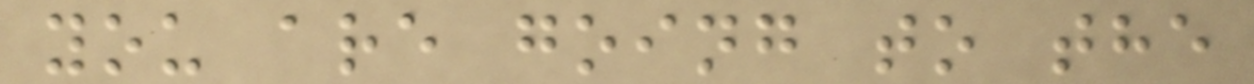you are going to the
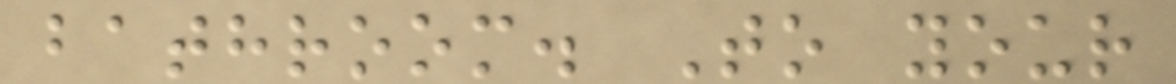bathroom. To your
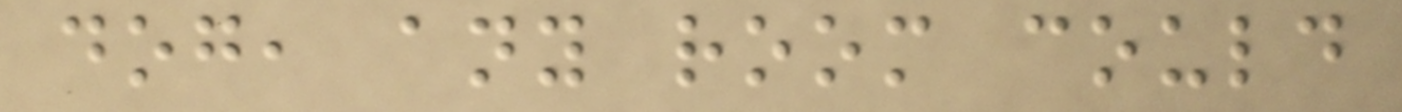dog, any room could
